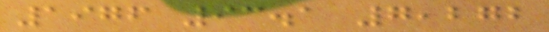1976 93.1 7,272
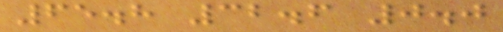65.8 32.6 0.0
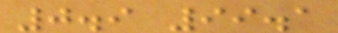0.9 99.1
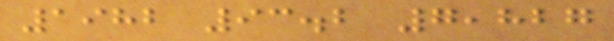1982 93.2 7,827
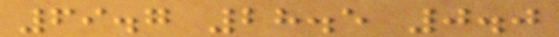69.7 28.5 0.0
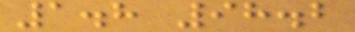1.8 98.2
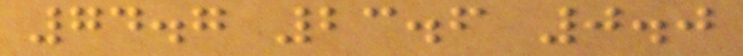74.7 23.6 0.0
